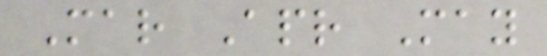Mar Apr May
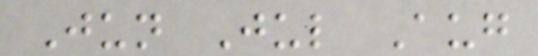Jun Jul Aug
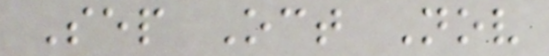Sep Oct Nov
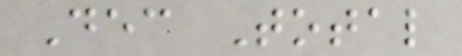Dec Total
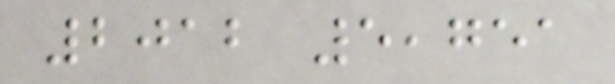2012 5,751
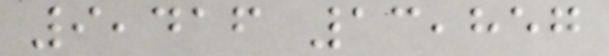9,416 13,857
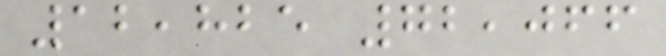12,825 72,066
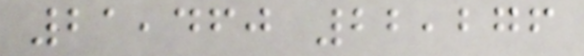21,460 22,276
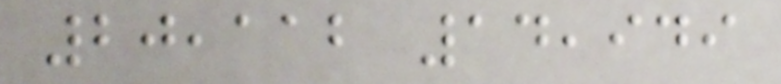20,112 14,949
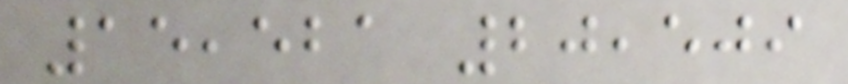15,521 20,509
